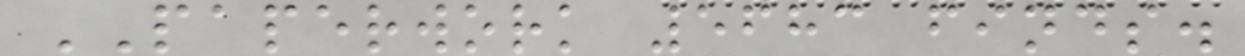PAPERWORK 5683 finds.
